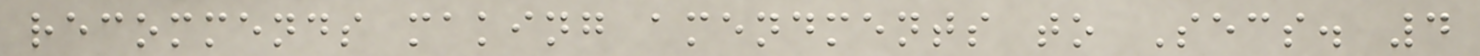recommends making amendments to Secs. 4
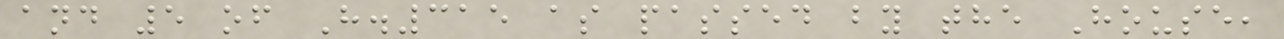and 5 of H.315 as passed by the House,
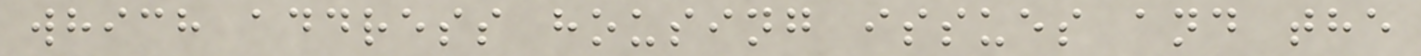which address housing issues and the
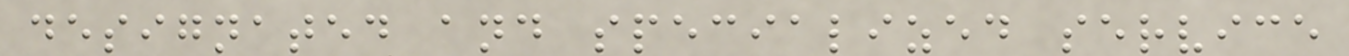designated and specialized service
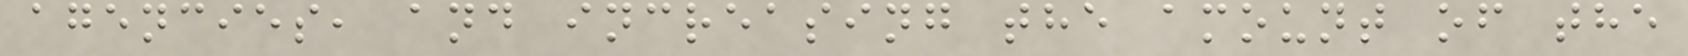agencies, and increasing the amount of the
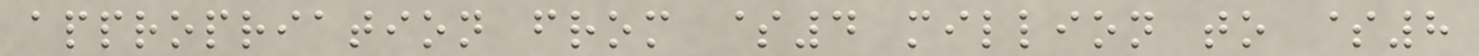appropriation from $4 million to $8
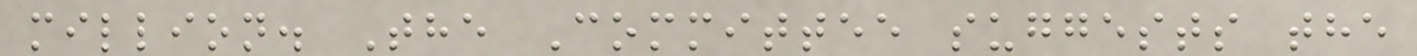million. The Committee suggests the
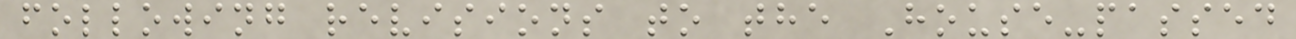following revisions to the House-passed
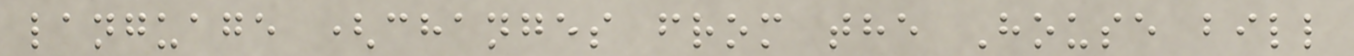language (changes from the House bill
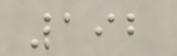192
